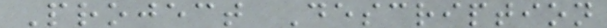Project Description
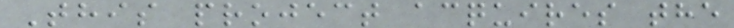This project acquires the
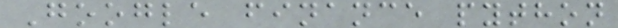Google finance python
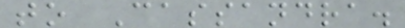to Cassandra.
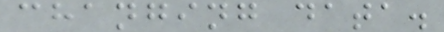changing data.
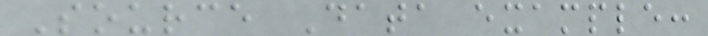Source Data example:
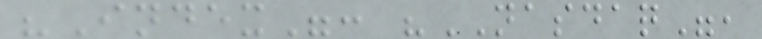"Index": "NASDAQ",
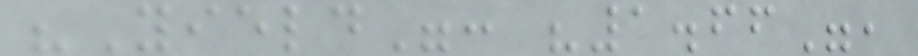"Yield": "1.66",
